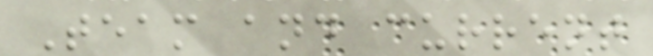Team and current
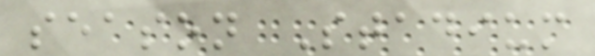season Stadium
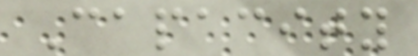Capacity
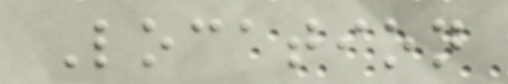Location
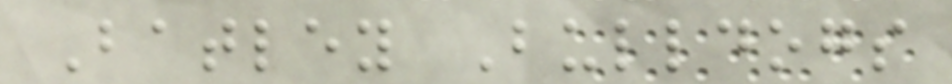Batley Bulldogs
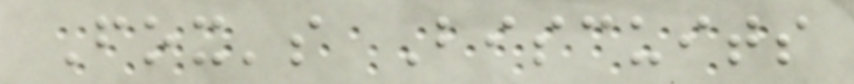Fox's Biscuits
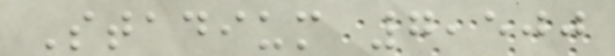Stadium 7,500
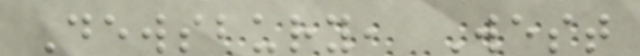Dewsbury, West
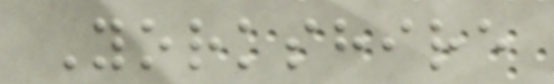Yorkshire
